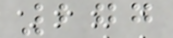277
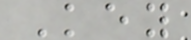Key
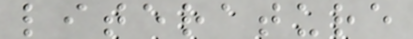literature
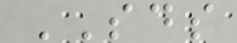SDS
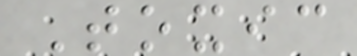Toxic
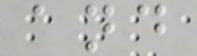and
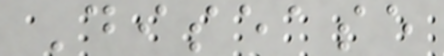Disease
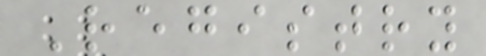Registry
